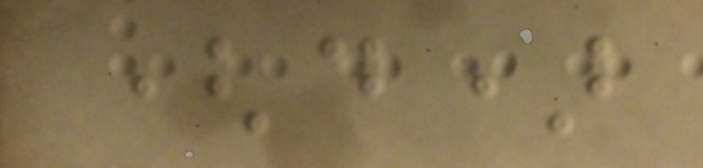(d)
